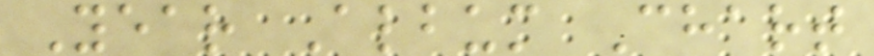Year Album Chart
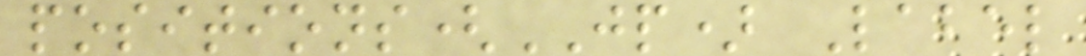positions(JP) Label
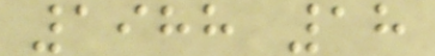1988 18
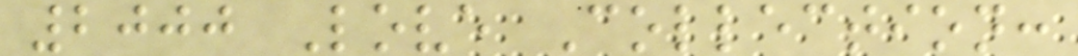2000 Love Collection:
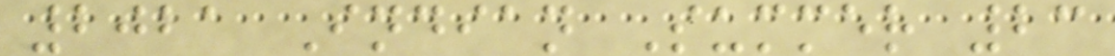2021 Indian Summer 23
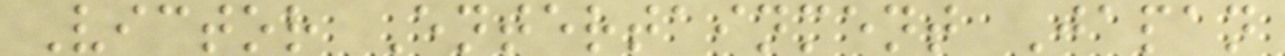Victor Entertainment Japan
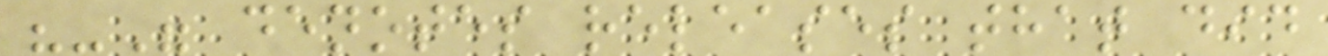"-" denotes releases that did
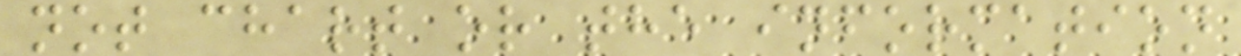not chart or the information
